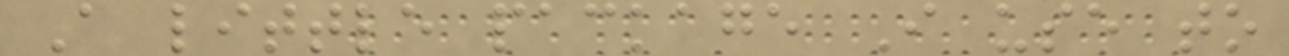A little package I use to
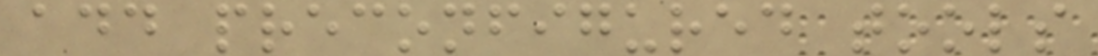add preconfigured tools
